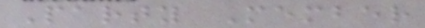Party Member
